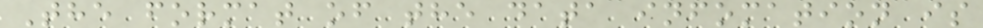The format of the data infomation is
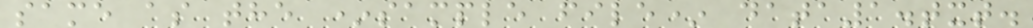same as the *sample file* data1.txt.
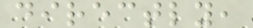directly,
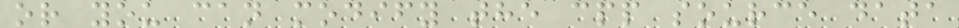or you can modify the cpp source data
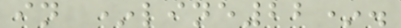in *line22*.
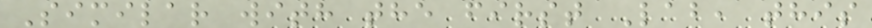Similar with the first Lab, this
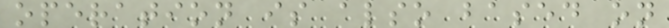operation is also based on
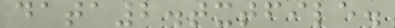data2.txtfile.
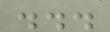...
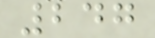247
